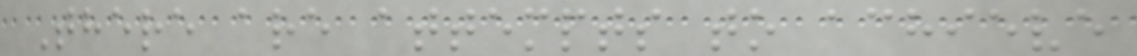There are attempts to achieve
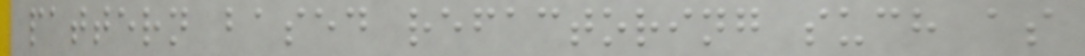pattern based refactoring such as
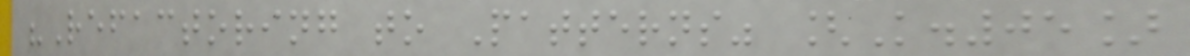"Refactoring to Patterns" [K.05]
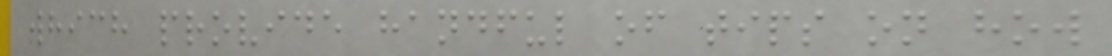which provide handful of tips on how
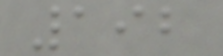192
